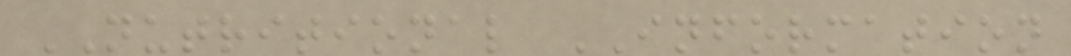NUTRITIONAL INFORMATION
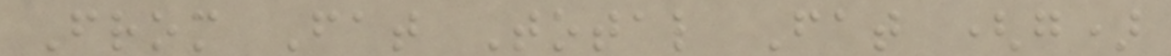From Fat Total Fat (g)
